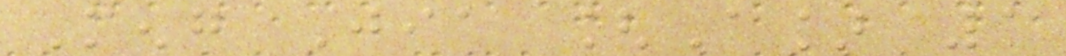Meng Jia [A] 1
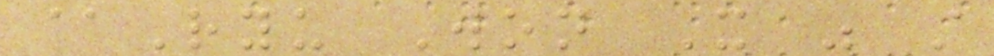@Ryu Won It was still
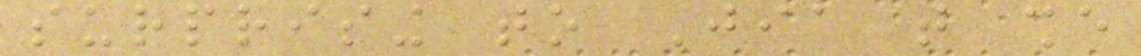surprising to Jia that she
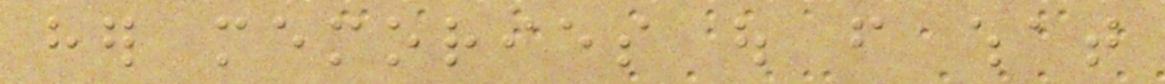her memories out from what
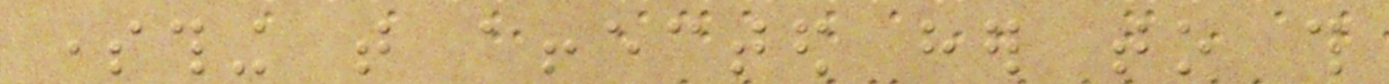something that affected her to this
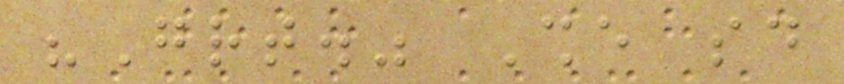"Great." She said
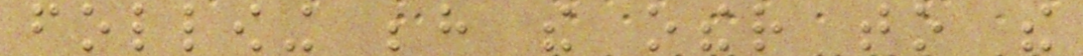following behind the other to the
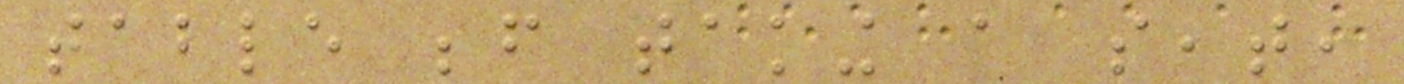table before taking a seat,
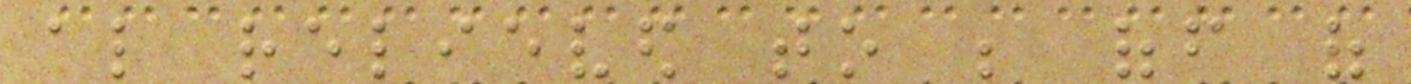also relieved to be off of
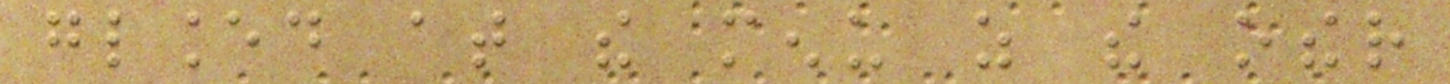glanced at the menu as the other
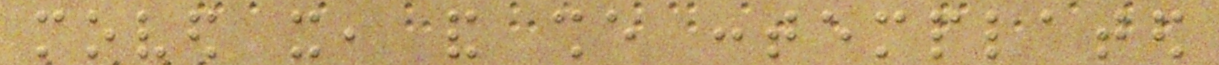moved it, and she contemplated
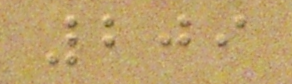209
